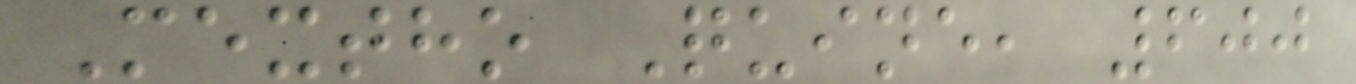Mextho Quine, 600
